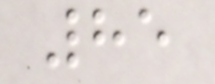85
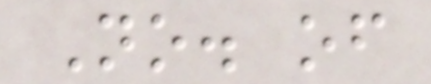No. of
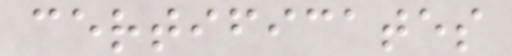certificates
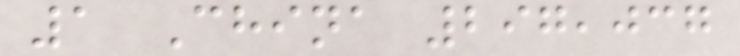1 China 297,037
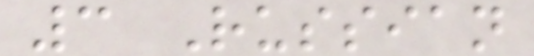3 Russian
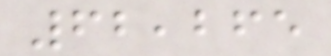62,265
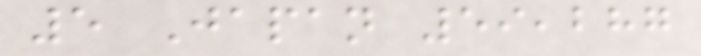5 Japan 59,287
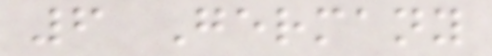6 Germany
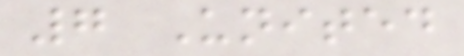7 United
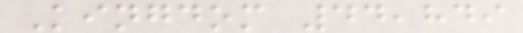Kingdom 44,849
